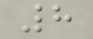8
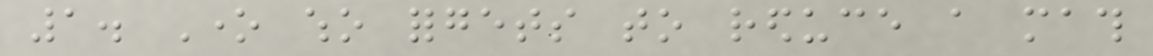1. One who forgets to reduce a math
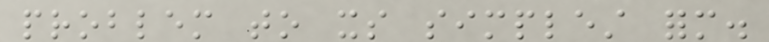problem to its simplest form.
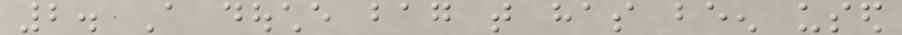2. A douche bag that has been used
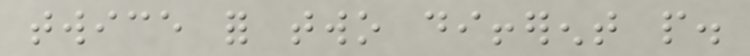twice for two different people.
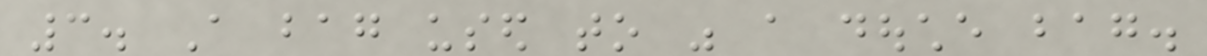3. A bag used to was a douche bag.
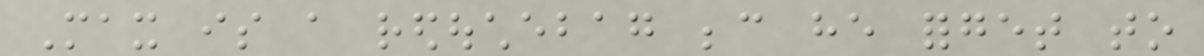Max is a redouchebag because he forget to
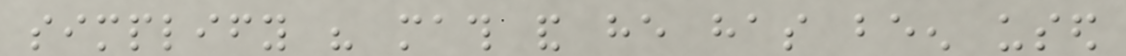simplify his math and he has been used
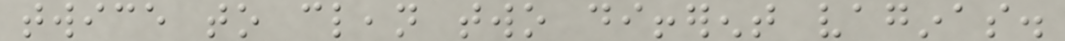twice to clean two different vaginas.
